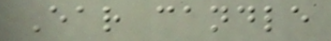Ear candle
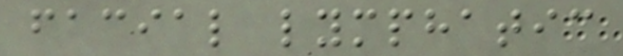facial lymphatic
